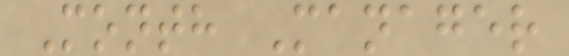Month Manager
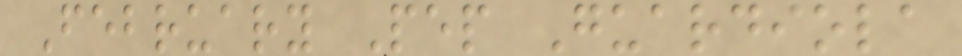February Pep Guardiola
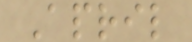April
